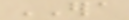ERA
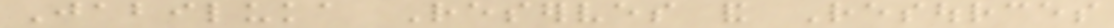Jabiluka Reserves and Resources
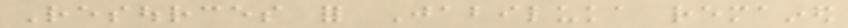Resources for Jabiluka remained
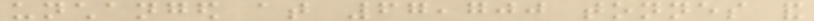unchanged at 67,700 tonnes and
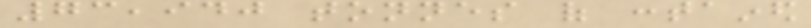73,940 tonnes of contained
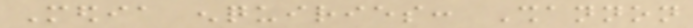Media enquiries: Shannon
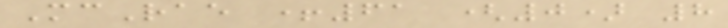McRae +61 (0) 8
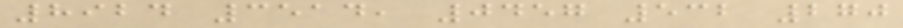8924 3514, 0457 532 270
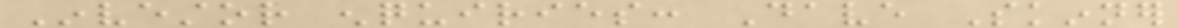Investor enquiries: Dave Skinner
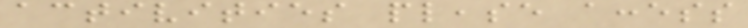activities please access
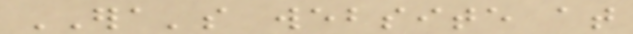ERA's website at
